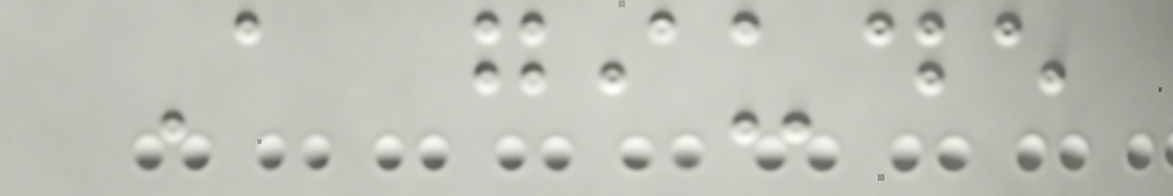A giude
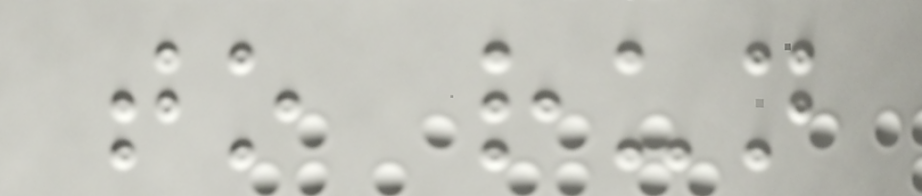to run
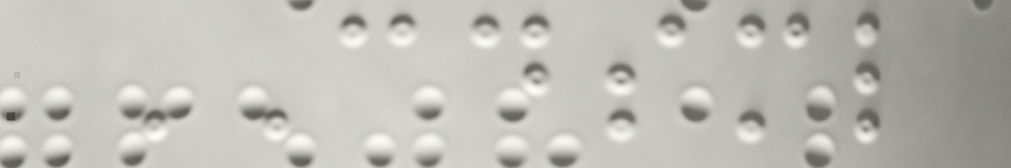CDSML
